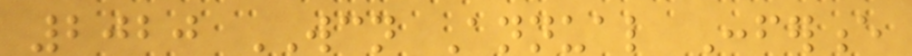2020 WCN Annual Conference
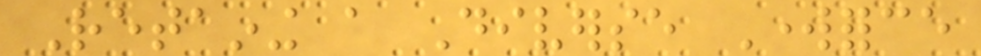Retaining a Diverse Workforce
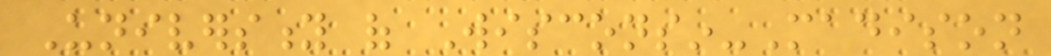University of Wisconsin-Madison
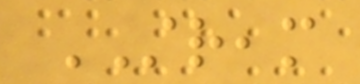STREAM
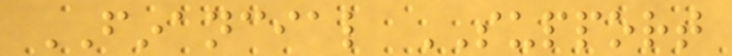FINANCIAL SUPPORT
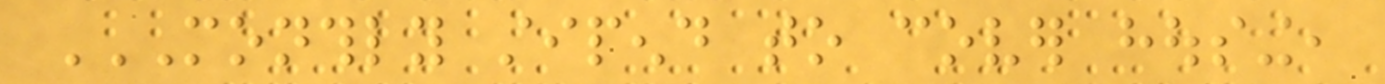MONTHLY STIPEND TO COVER HOUSING,
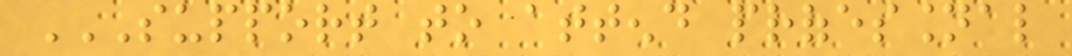SUPPORT TO ATTEND PROFESSIONAL
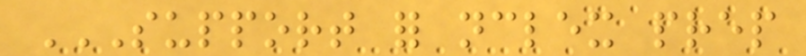SUPPORT FOR NCLEX PREP
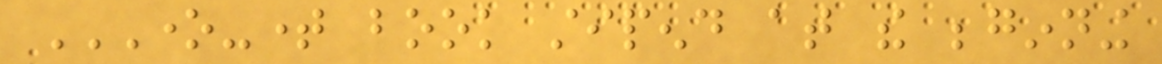ONE-TIME BOOK STIPEND AT THE BEGINNING
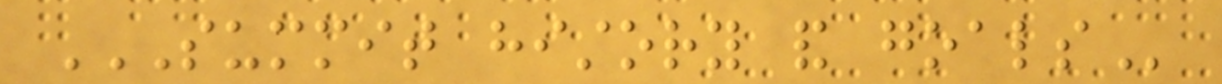SUMMIT HISTORY AND GOALS
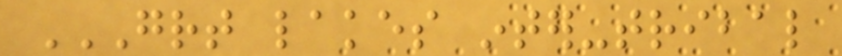GREAT LAKES INTER-TRIBAL
